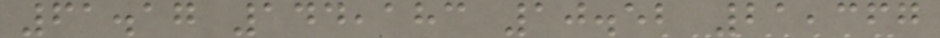61.17 144,183 10.52 21,367
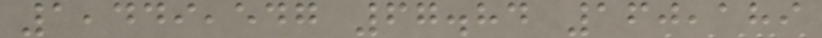1,449,547 67.84 160,189
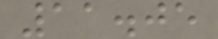11.05
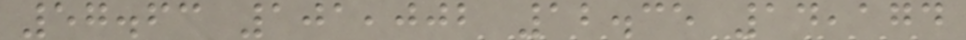57.63 101,002 12.35 14,174
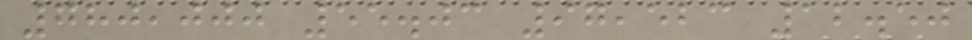780,000 55.03 97,523 12.50
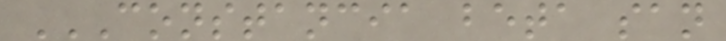CONSTANCIA BETA SAN
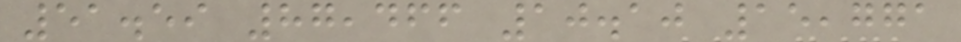51.59 87,466 10.10 15,771
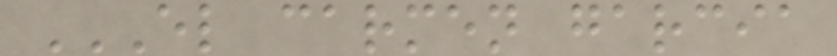EL CARMEN GARCIA
